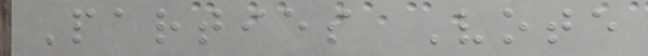Parties Vote
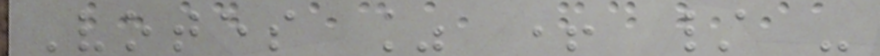Votes % + / -
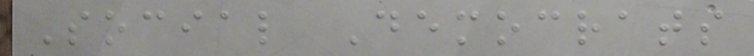Social Democrats
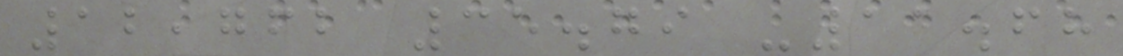12,762 35.79 -11.68
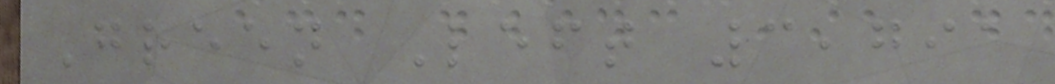Green Left 3,791
